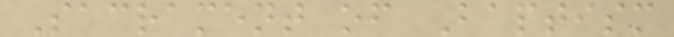Sacrament of Baptism
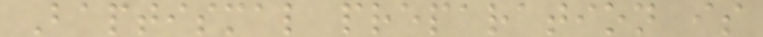Baptismal preparation is
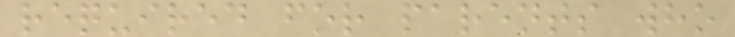required for parents who
